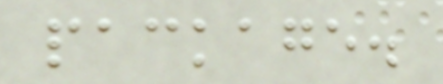package.
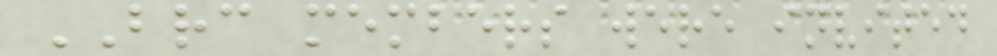BRC members were invited
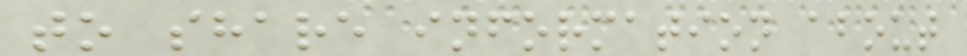to share information about
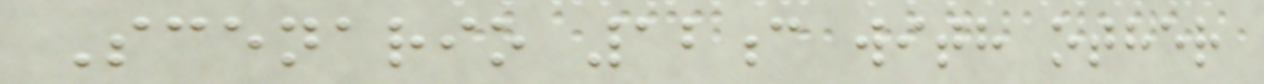Scenario 12c with other
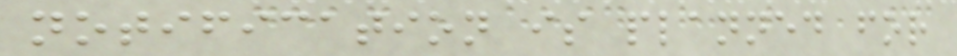notification is planned for
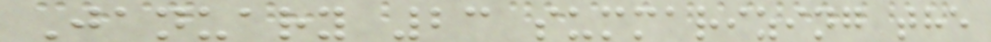January 23 summarizing the
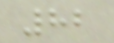82
